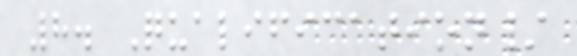8. Qualification/
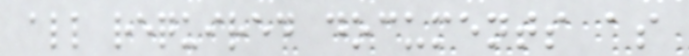all required documents as
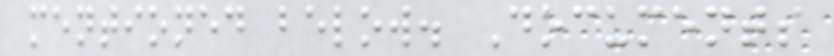mentioned below. Documents
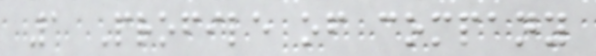1 Profile of company
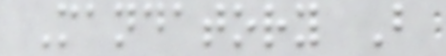Mandatory B
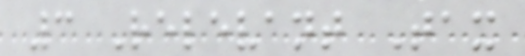3 Relevant Tax
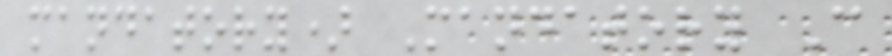mandatory) Mandatory C
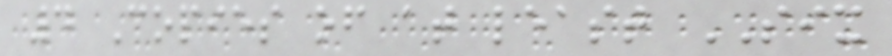4 Copies of at least SIX
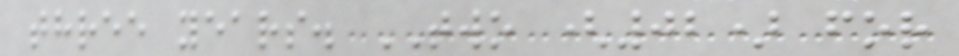three years. TWO (02) for
